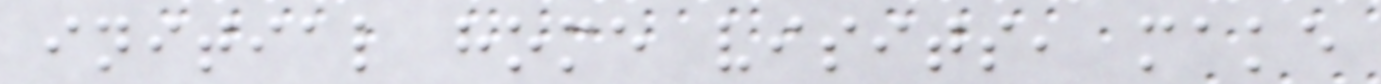initial home visits, make
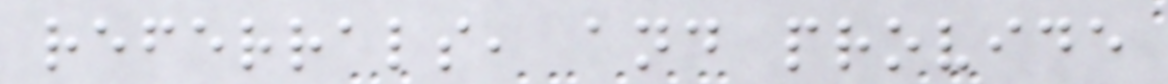referrals, and provide
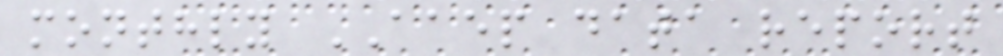monthly AAEP data report
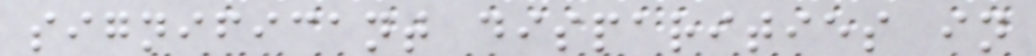significant disparities in
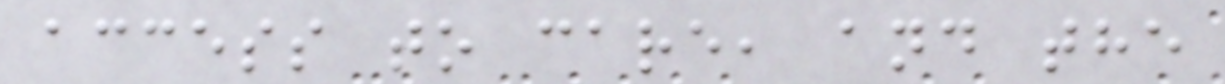access to care, and the
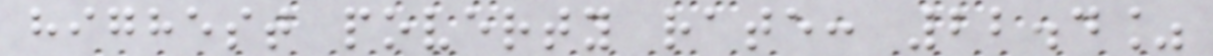highest poverty rate: 22.4%
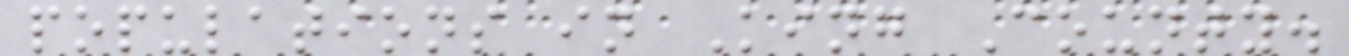populations in King County.
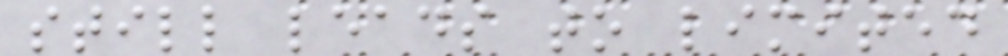still leads to limited
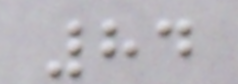84
